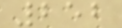252
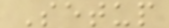Setup
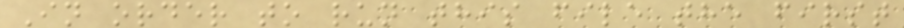In order to run this file the first
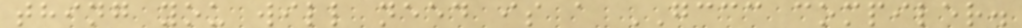thing you will need is a GCCC compiler.
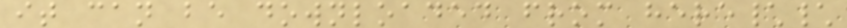it can be downloaded from here\\
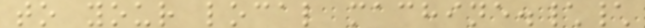to your local machine.\\
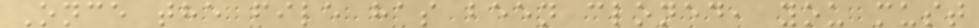Once the file has been cloned, you must
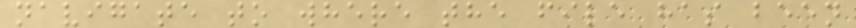navigate to where the file has been
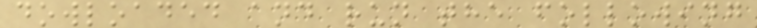dowloaded and run the following
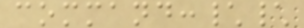command:\\
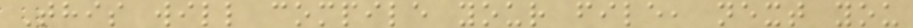This will compile your file, next you
